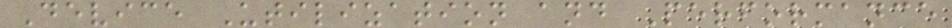Device Utilization and Performance
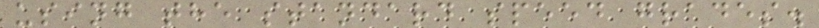using the standard speed grades.
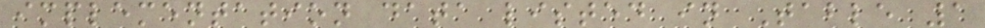implementation data listed in Table 1
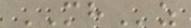MHz
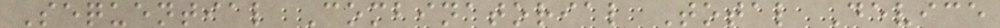Sequential Combinatorial Total Device
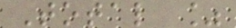Total %
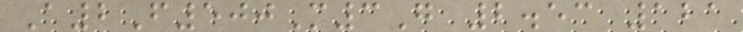A2F500M3G 2.53 121
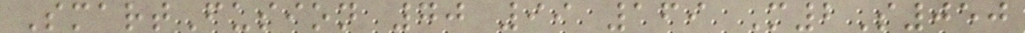SmartFusion 70 99 169 M2S050
